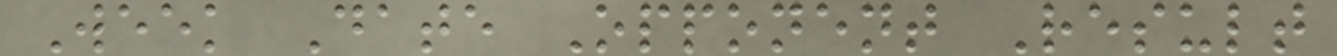Week Date Opponent Result
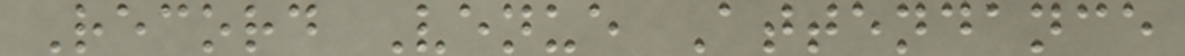Record Venue Attendance
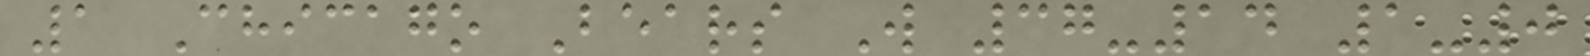1 Chicago Bears W 37-14 1-0
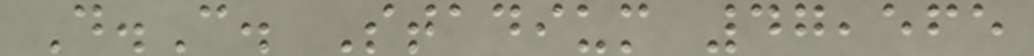D.C. Stadium 47,565
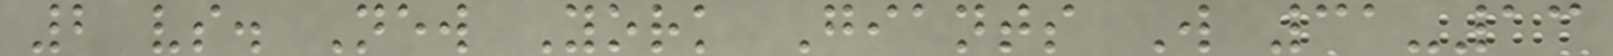2 vs. New York Giants W 31-13
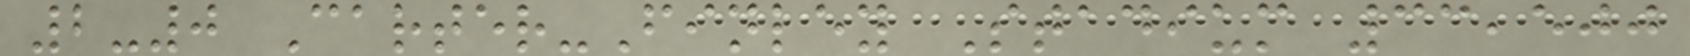2-0 Carter-Finley Stadium 33,500
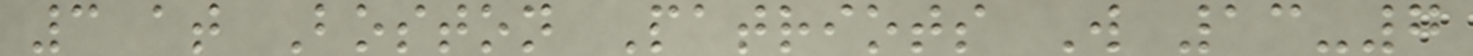3 at Boston Patriots W 13-7
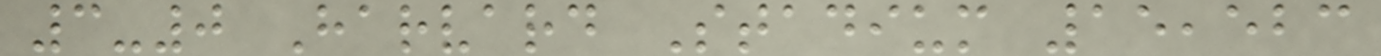3-0 Harvard Stadium 15,523
